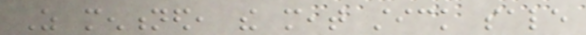As mentioned, the meat stick sale
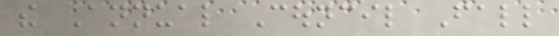the Annual Council Fall
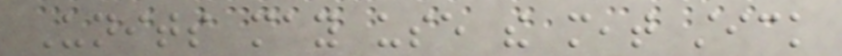Units may use the meat stick
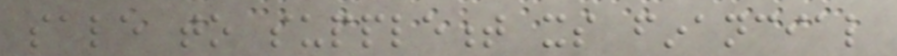sale to supplement its financial
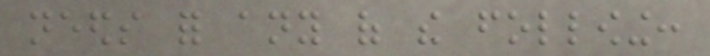needs for any of the following:
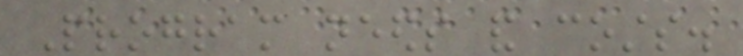Program needs and costs.
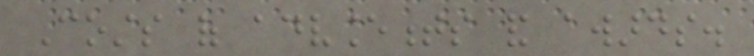Costs of advancements and awards.
